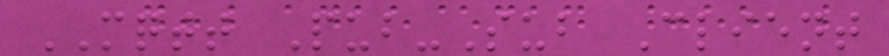MQTT Pub-Sub Client
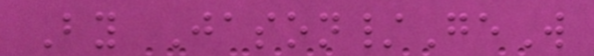By Jason/GeW
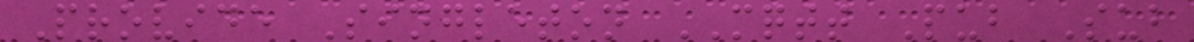Provide Singleton MQTT Pub Sub
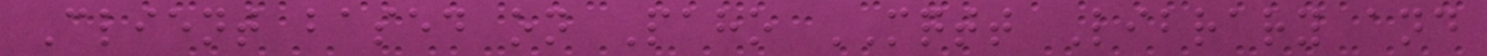Client based on Paho MQTT Library and
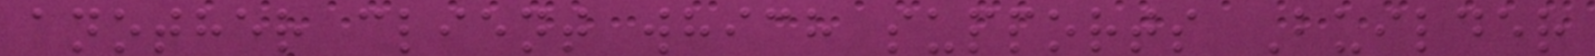another client which supports Builder
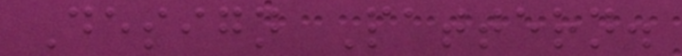Design Pattern.
